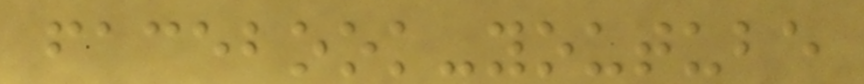facebook-youtube
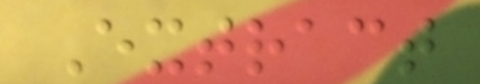Extract
